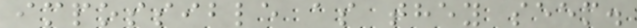impossible as they seem.
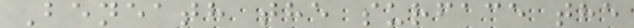Beneath the surface the
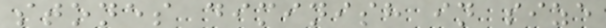stones diminish in size
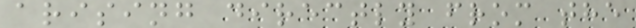arising directly from the
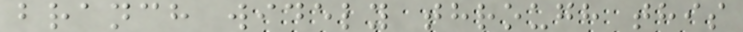branch widely through this
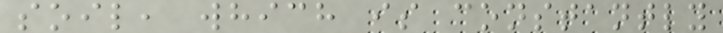soil, which is constantly
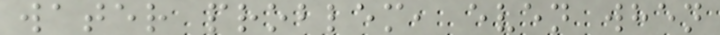water problem, even when
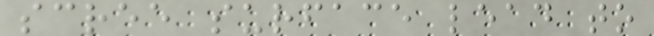scree surface lead to
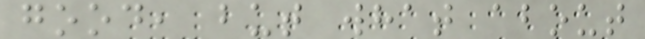good, but what about
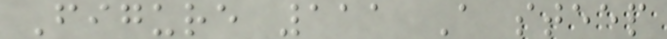Figure 111 A steep
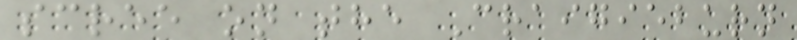scree on the Craigieburn
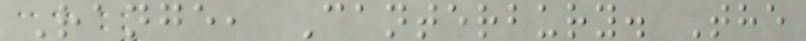Range, Canterbury. The
